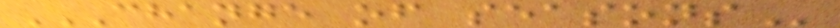CHANGE OF SEASONS
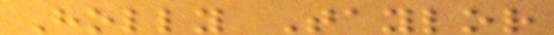Holly Taylor
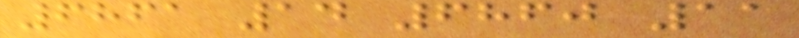6861 14 6860 11
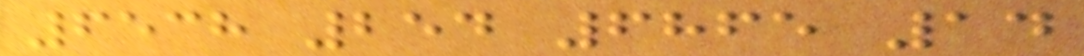6538 254 6865 14
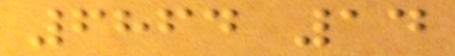6864 14
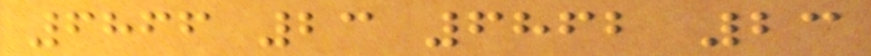6866 23 6862 23
